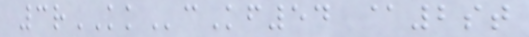3rKKcKf54 @2st
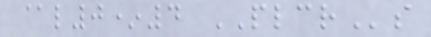@l0*4 PLCRs
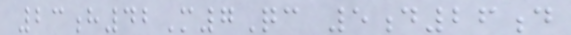23h42M7Qc 5d26d
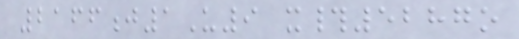2166j1U9 x#5287o
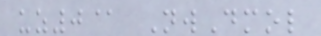uz0@ NwDmol
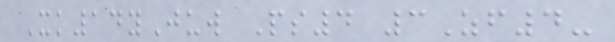Xk14yJuw Ps4 3Zf4-
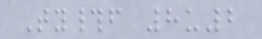Ty#f 8u2
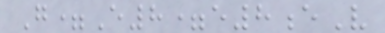G=E8=e8eV
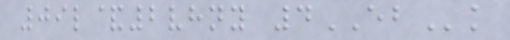09l&2vhny 4EBk
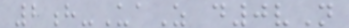2h-UaZ d0vN
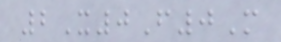2X0F0M
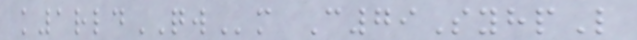k1rldQWm C79SyhpL
